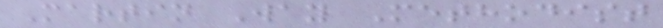Martin Way Methodist
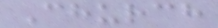Church
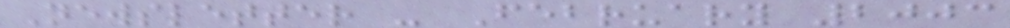Newsletter - February 2003
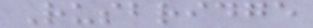Rusbridge
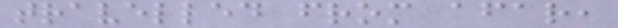travelled from afar,
